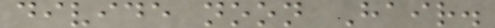divide noon Hair.
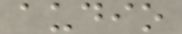audio
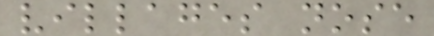villages nose
